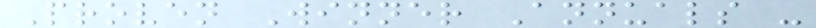Proven Winner Annuals -
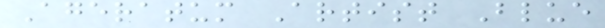Ageratum Artist Blue
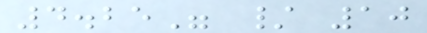4.25" / 10
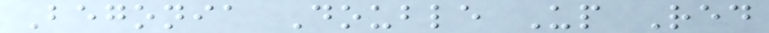Begonia Double Up Red
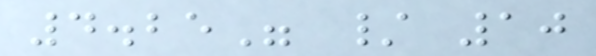4.25" / 10
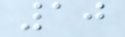10
